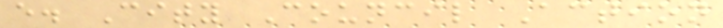e. City Council Action
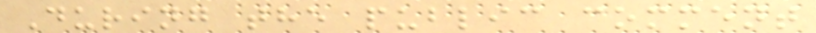During the public comment
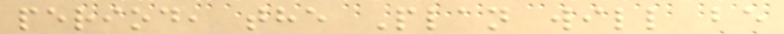period, the Plan will be
